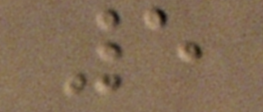5
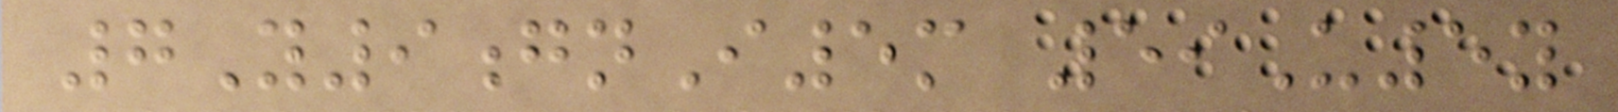7Y9gnI5m 59U5y
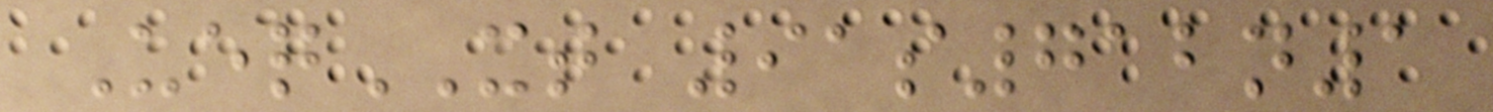UeqXT 91s712n1
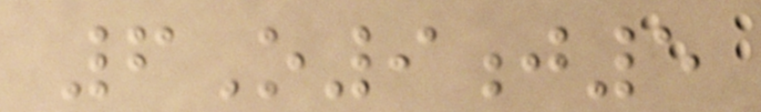6O9j5
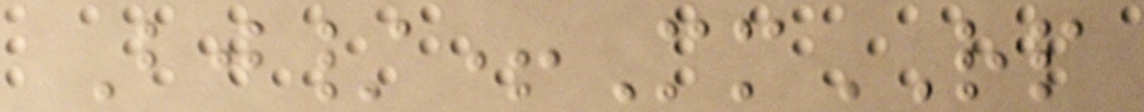Bj/+MmRP
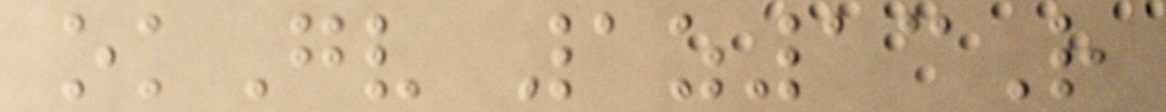okGv 1z13R
